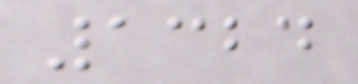1324
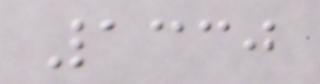1330
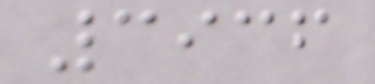3936
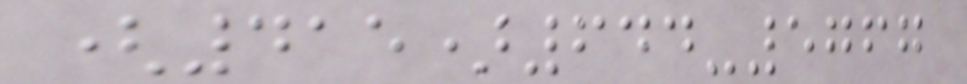(415)644-5767
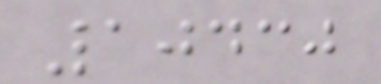10430
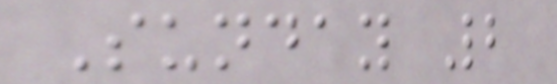Sunday 2
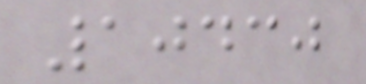10430
